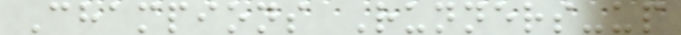Champions Runners-up
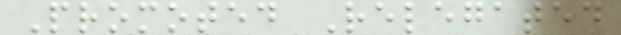Promoted Relegated
